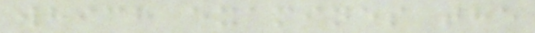which examines the
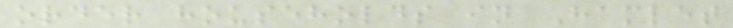order households in Hamlet
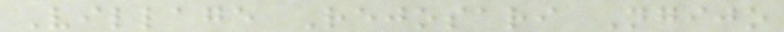Village Rejosari Ngijo
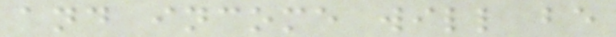and income will be
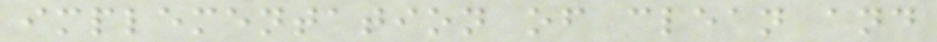implementation of clean and
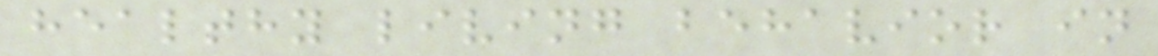healthy living behavior in
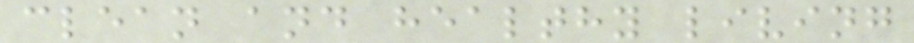clean and healthy living
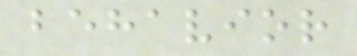behavior
